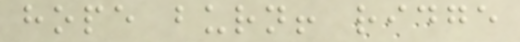hope burn! ridge
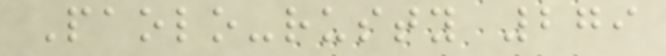Paolo-rusty 279
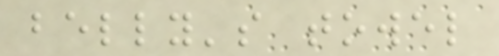belly's towel
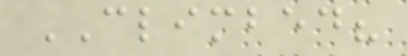CLIMBED?
